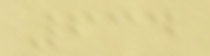634
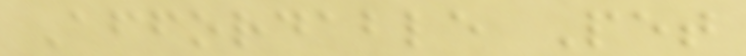Affordable Pet
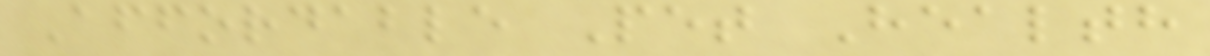Affordable Pet Health
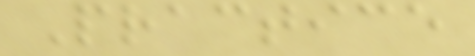Practice
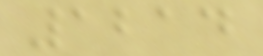1214
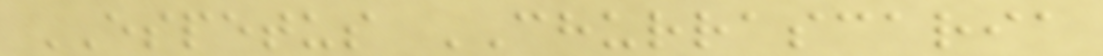ESPETUS CHURRASCARIA
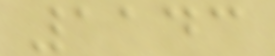1143
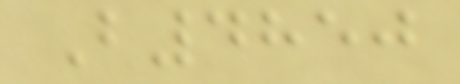B4850
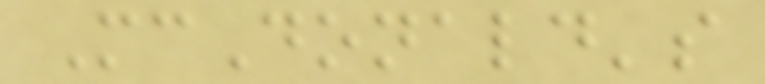McDonald's
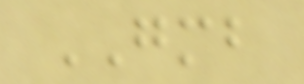GMB
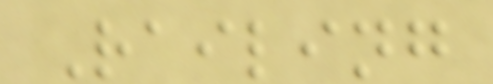Railing
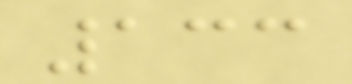133
